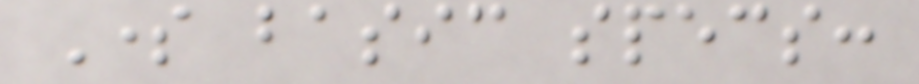Some basic specs:
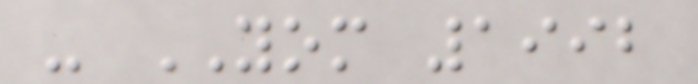- YOM 1992
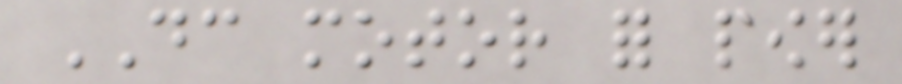DC motor for power
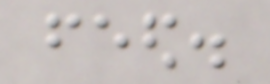feed.
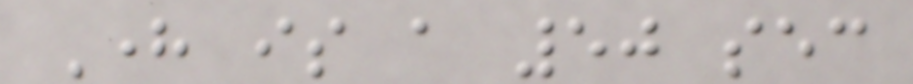Here is a 50 sec
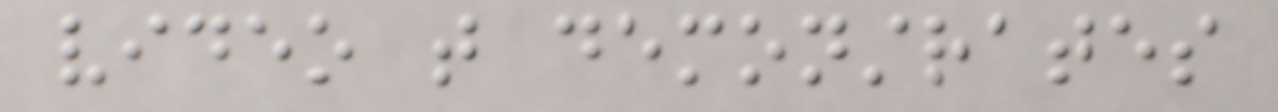video that demonstrates
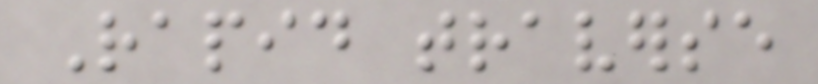Rapid traverse
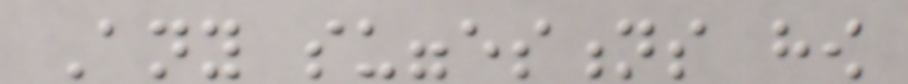Any suggestions how
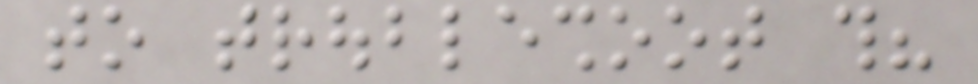to troubleshoot this?
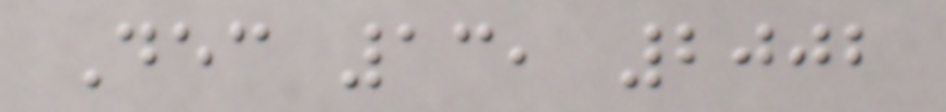Dec 13, 2002
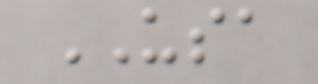USA
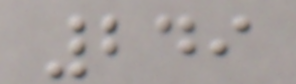249
